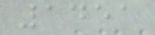1451
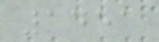1451
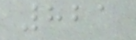821
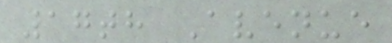17th Avenue
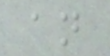an
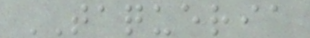TAQUERIA
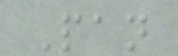Pan
